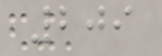209
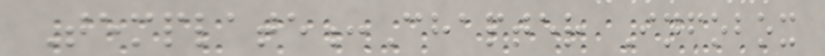Template:Chapter Infobox
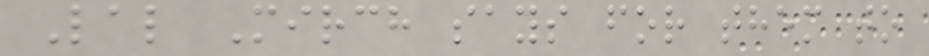Lal Mirch says for them to
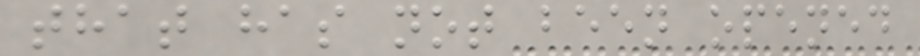that has not been opened
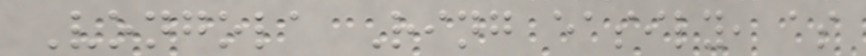Vongola Ring easily, as
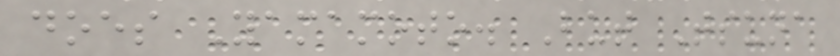does Yamamoto. But Tsuna
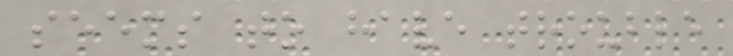seems to have trouble
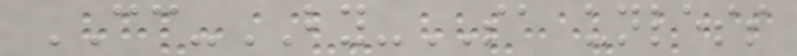CC-BY-SA unless
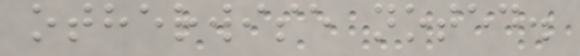otherwise noted.
